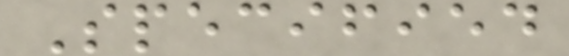Specified
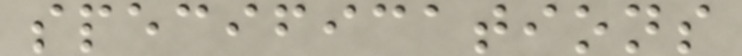specifications
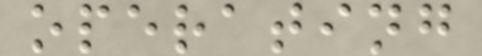operating
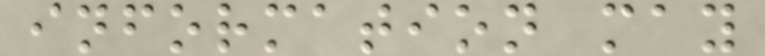information may
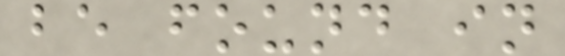be found in
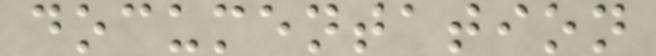documentation
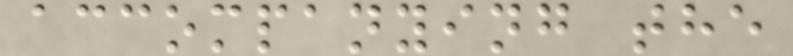accompanying the
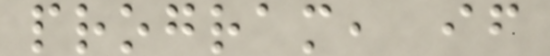program, if
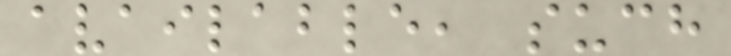available, such
